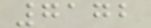7172
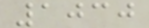1030
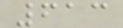613
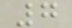7
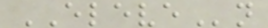ELEVEn
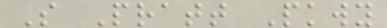S Pratt Pkwy
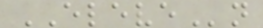ELEVEn
